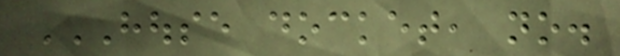HOUSE DOCKET, NO.
